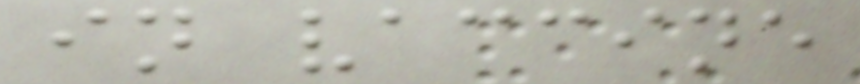in vaccine
